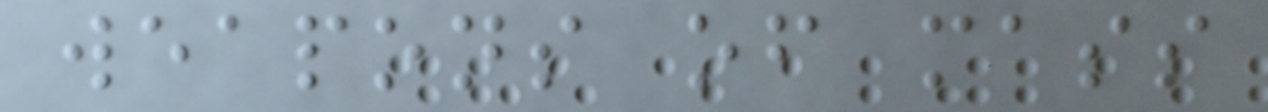weapons of mass
